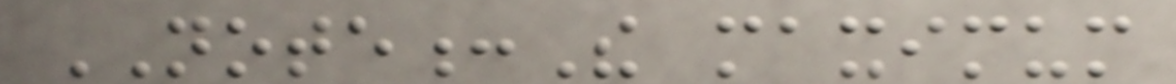NOTE:The maximum
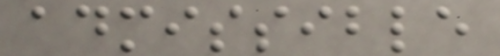admissible
